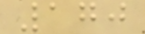170
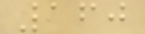160
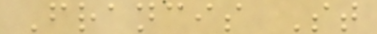Francis St
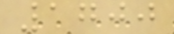1700
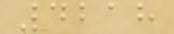4218
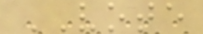VOTE
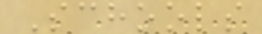Schools
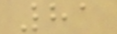81
